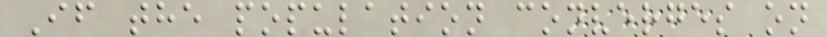If the population converges on
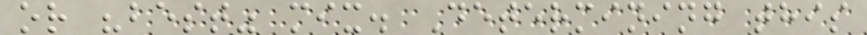or "best" mix. Determining this
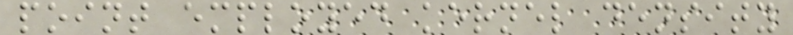point employed kernel density
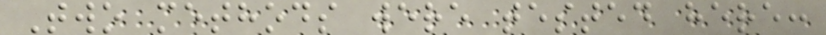Two methods were tested here:
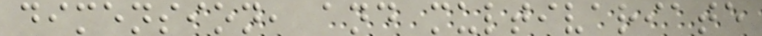dimension, and multivariate
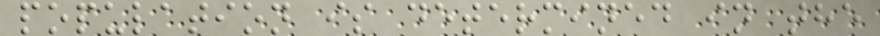population is determined in the
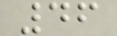46
